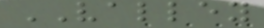VALLEY
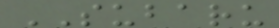SUBARU
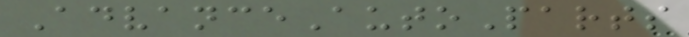AdvanceAutoParts
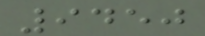9450
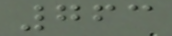763
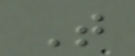T
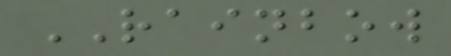RAINBOW
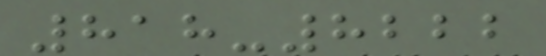818-8222
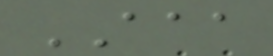AAA
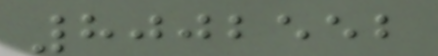8002552
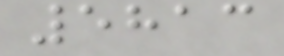5813
